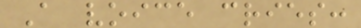A voice cries:
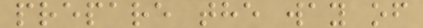prepare the way of
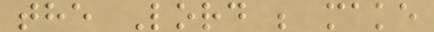the Lord ; make
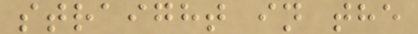straight in the
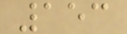153
